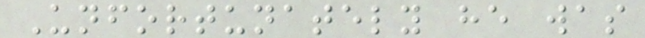Unfortunately he was
